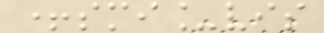+smi_vis
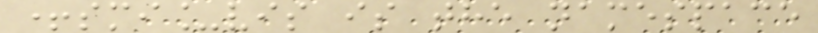+smi_vis is the namespace
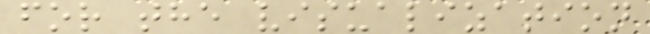for the visualization
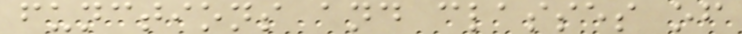functions and classes of
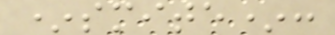*smite*:
